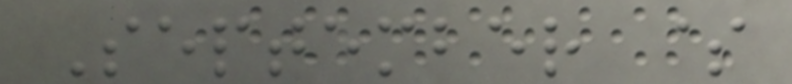September $
